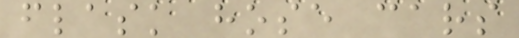flask hose cars
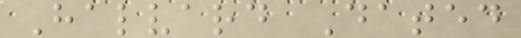Halvard Dated
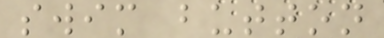swim button
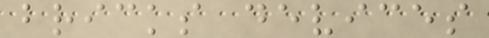bricks devices
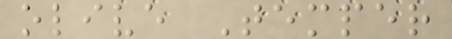olive Temper
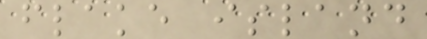flake island
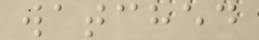watched
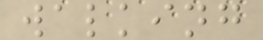walking
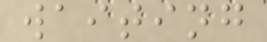waiting
